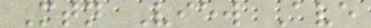Mtn View Ave
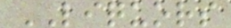LIQUORS
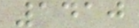1410
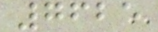7625
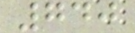740
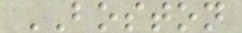BOSTON
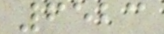6523
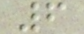6
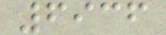6936
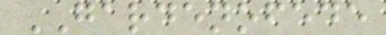GARDENOFEDE
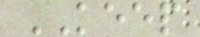KEEP
